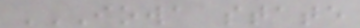IOWA STATE
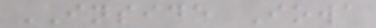INSIDE Iowa
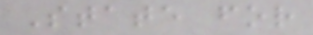State for
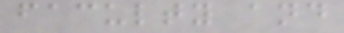faculty and
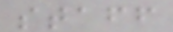staff
